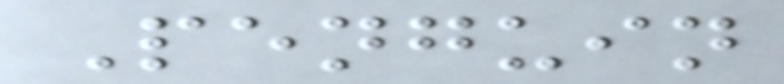Penguin
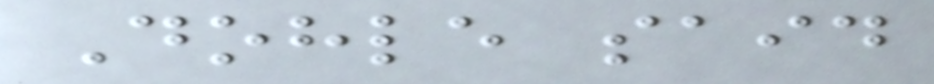Dohle said
